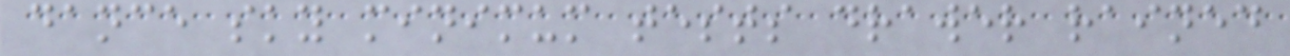dance sky minimum tests drawer rained
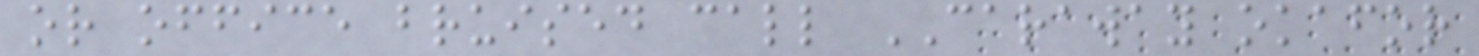or office bruised call CARAWAY okafor
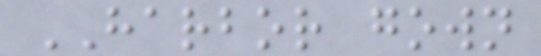HARBOR gown
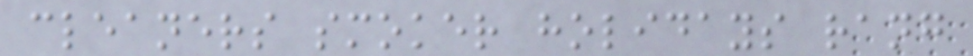cleaners smoker holidays rang
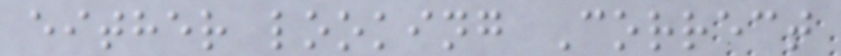either looking Correct
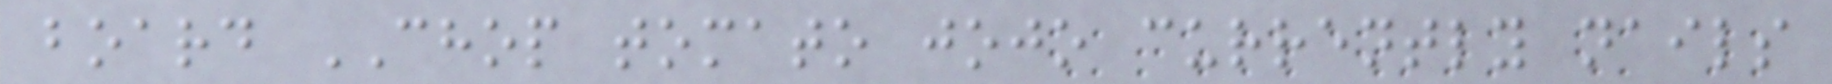board CHOP tomato jojo currently nails
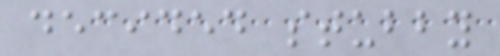decided stubby
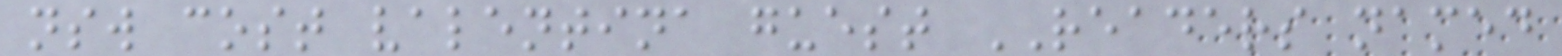nsw cost valentina guest READERS named
